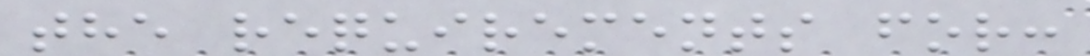the requirements for:
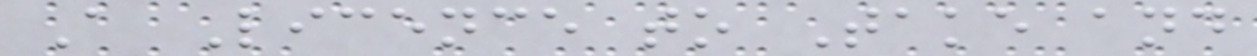A Licence to Take and
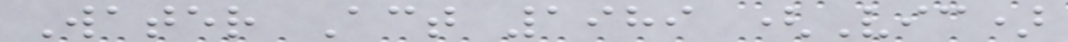Water Act 1989 (Vic)
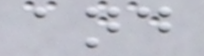and
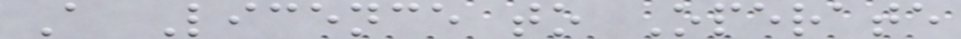A Licence to Operate
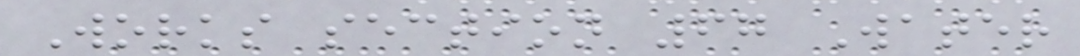Works section 67 Water
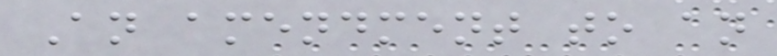An amendment to an
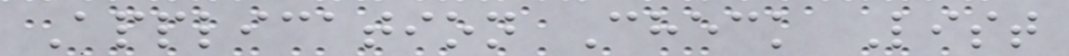Application Check List
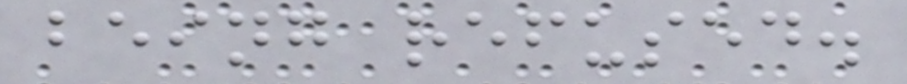being refused.
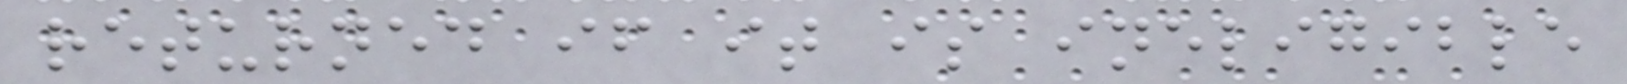returned if it is ineligible
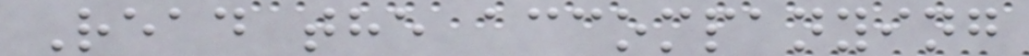Read the accompanying
